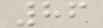86
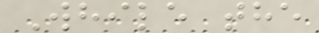While the
